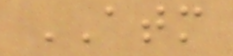ATM
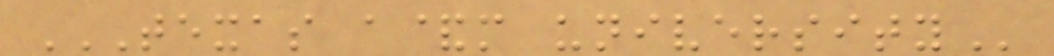TEXAS A&M UNIVERSITY
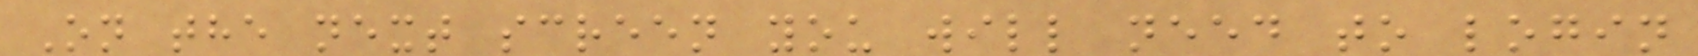On the next screen you will need to login
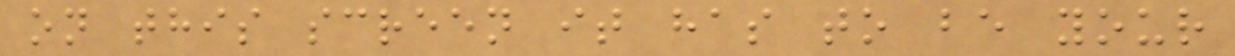on this screen it has to be your
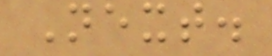Next.
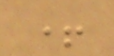+
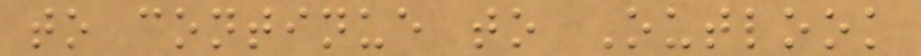to continue to Outlook
